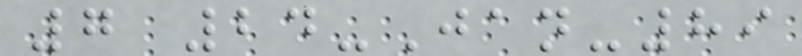7 24-Jan-89
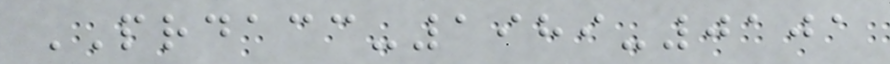PRDACC-1989-0101
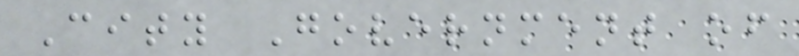City Government of
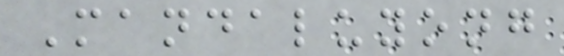Mandaluyong
